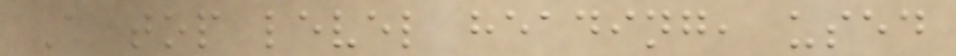A top level heading, used
